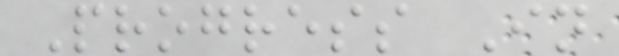Progress In
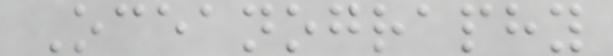Oceanography
